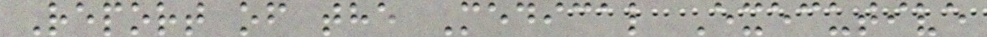Report of the Medical Executive
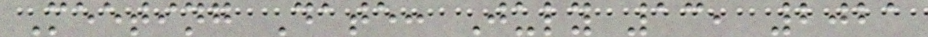Meeting Date: July 13, 2021
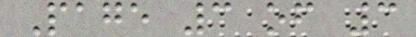Page 3 of 3
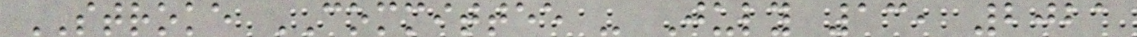STROKE COMMITTEE - July 13, 2021
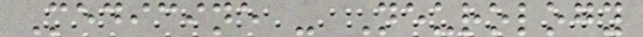Medicine - Neurology
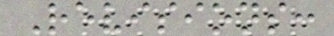Revisions:
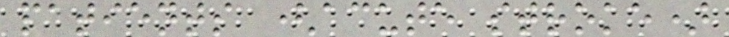patients (acute stroke)
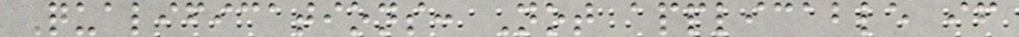Qualifications: Not applicable if
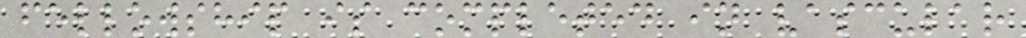fellowship is completed in vascular
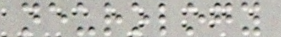neurology
